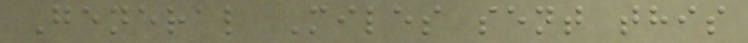General Miles sent this
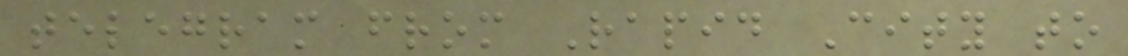telegram from Rapid City to
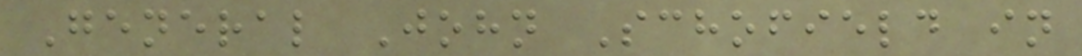General John Schofield in
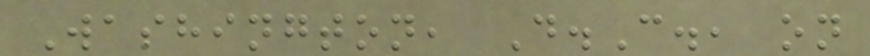Washington, D.C., on
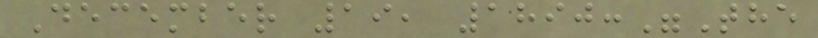December 19, 1890:"The
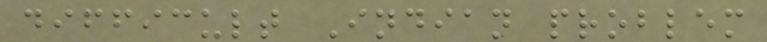difficult Indian problem
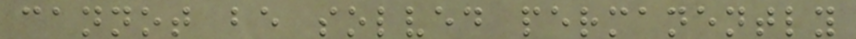cannot be solved permanently
